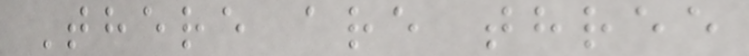There are three
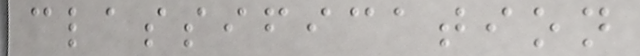classification
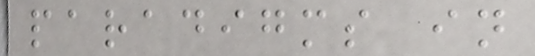paradigms in
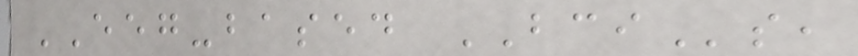EEG-based BCIs,
